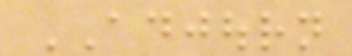ADJOURN
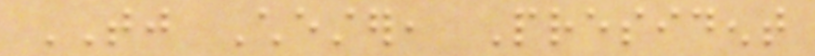TJ Chester, President
